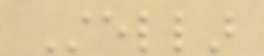Stellar
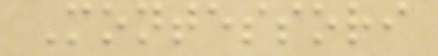Montessori
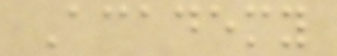Academy
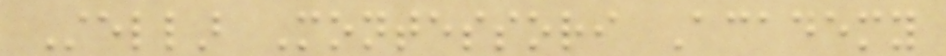Stellar Montessori Academy
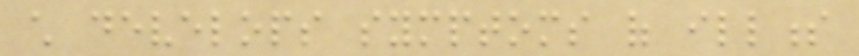child develops symptoms of illness
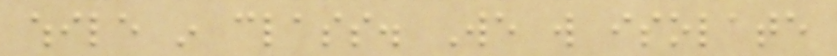while in class. We will isolate
